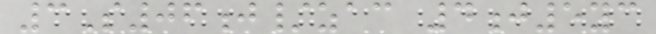3S06j/zac 4j5yc
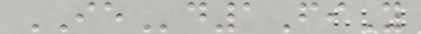IEd1FiY
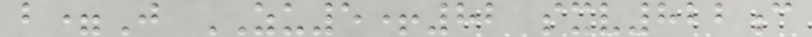b=J ZU5+82 sxv822c
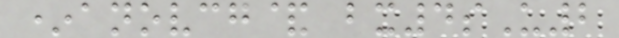*anovcg& bx4sU2
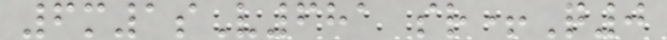6m1sV681 sr+Q0
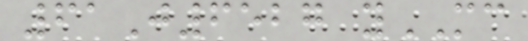61J6527 yMC
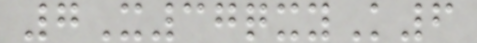7X37qxyK6
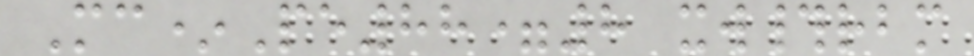Mc*Pe88=8 xw#rbm
